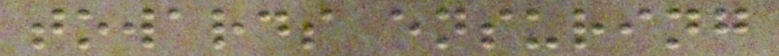towards ensuring
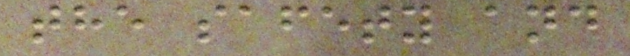the safety and
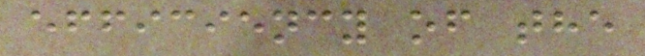efficiency of the
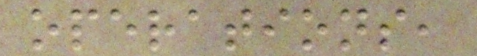operations,
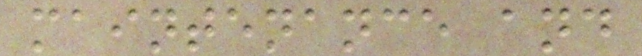maintenance and
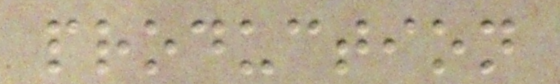production
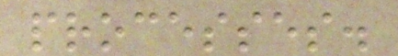processes.
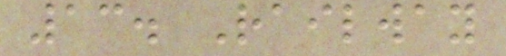13. Railway
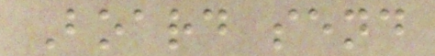Board send
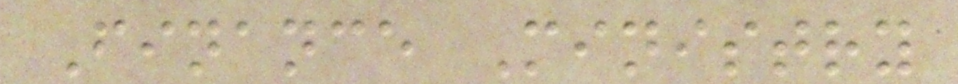Finance Ministry
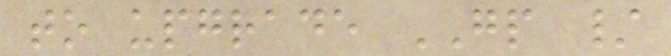to upgrade GP /
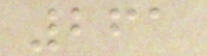261
